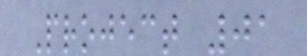Project 01
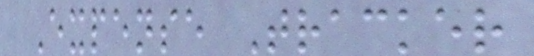Expense Tracker
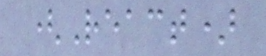(React)
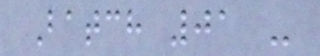Batch 01 -
